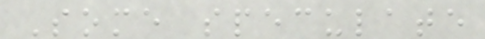Some speculate
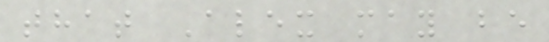that Alex may be
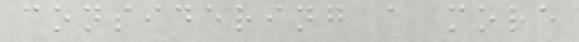considering a more
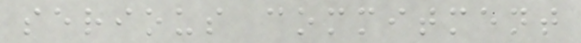serious commitment
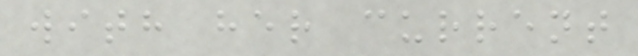with her current
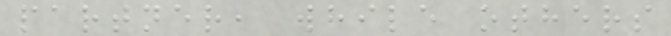partner, while others
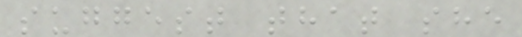suggest that she
